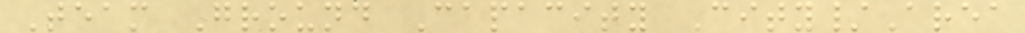Team Ground Capacity City/Area
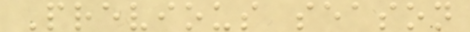Previous season
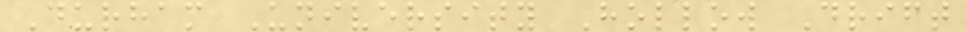Durham University Hollow Drift
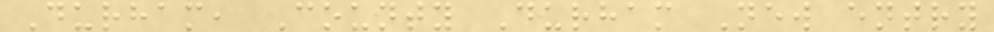Durham, County Durham New entry
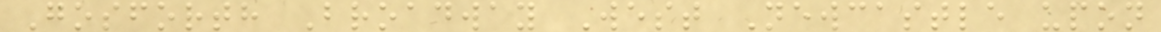Gosforth Broadway West Newcastle upon
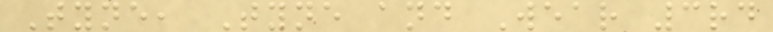Tyne, Tyne and Wear 3rd
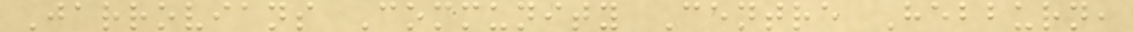Jarrovians Community Centre Hebburn,
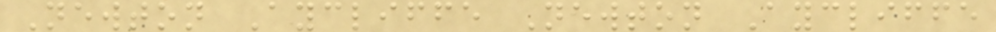Newton Aycliffe Newton Aycliffe
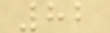82
